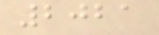2021
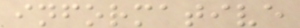informative
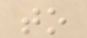to
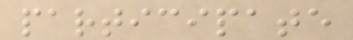participate
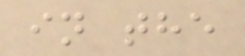in the
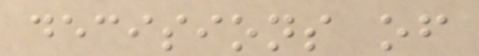decisions of
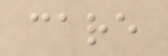care
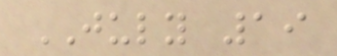JULY 19
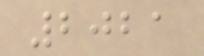2021
